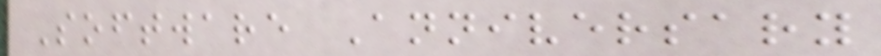Software Anniversary
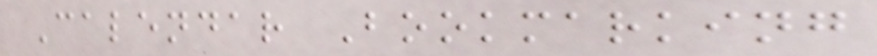Calendar Bookmarking
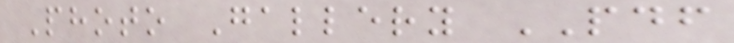Photo Gallery PDF
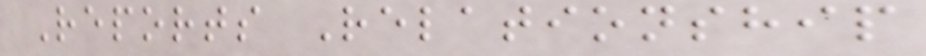Reports Relationship
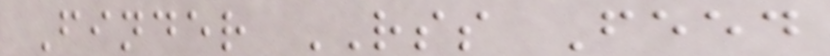Finder RSS Feed
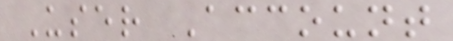User Account
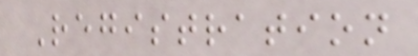Registration
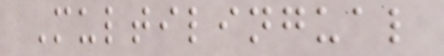Multilingual
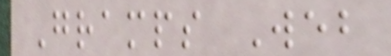Gramps Web
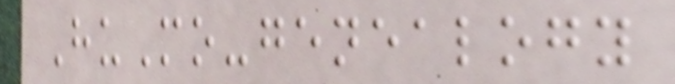HuMo-genealogy
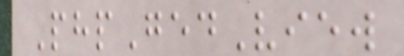PhpGedView
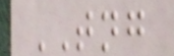TNG
